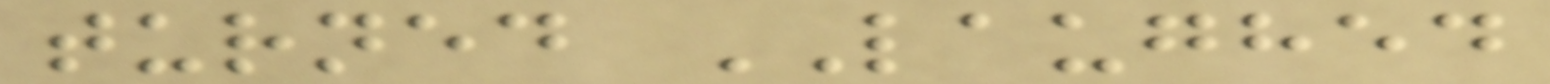turned LAUGHED
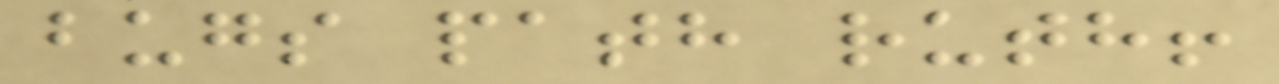bugs path ruth!
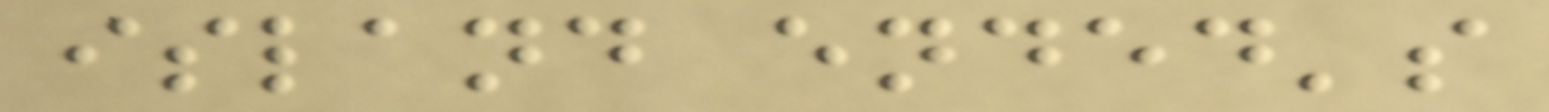island ended's
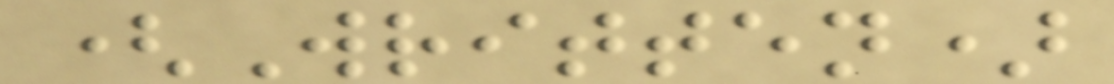(Written)
